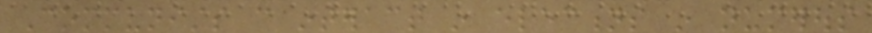Communists can interact in elections in numerous
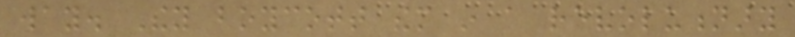way. They boycott them in a revolutionary
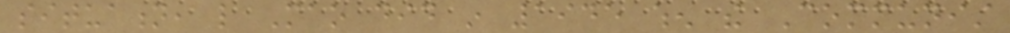situation, like Mao did in 1945 when the Communist
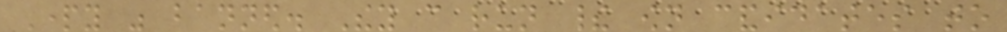Party was banned. They can run their own candidates to
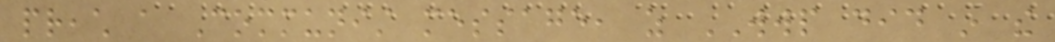preach a Communist message, as WWP did in the
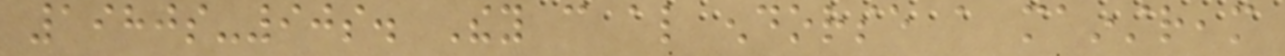1980s-90s. They can also endorse a mainstream
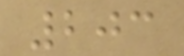203
